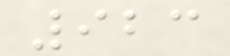923
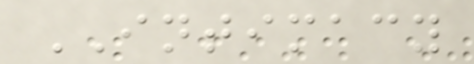INTIMACY
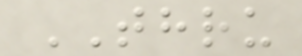THRU
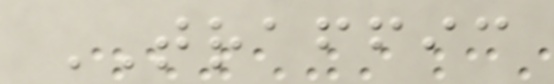TRAFFIC
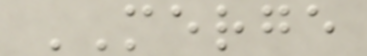MERGE
